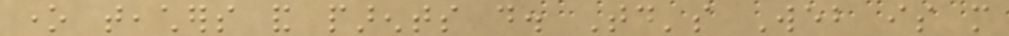one teachers and parents do. Today's Web is more
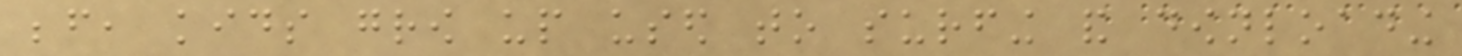before, kids grow up used to surfing and downloading
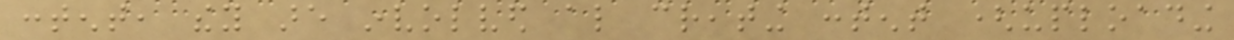content, they are involved also creating content (uploading
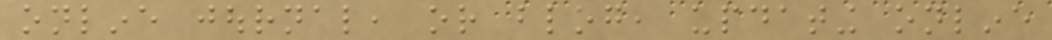online journal, or blog, updating online
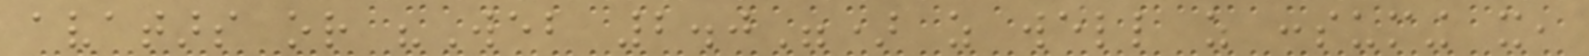avatars or "Web 2.0") as well as consuming it,
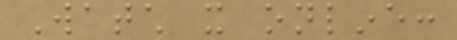Watch it online:
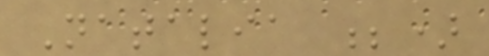Natalia ;)
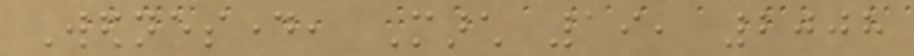Wednesday, March 19, 2008
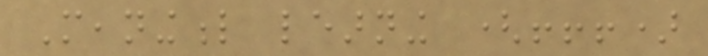Meaningful learning (!!!)
